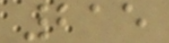215
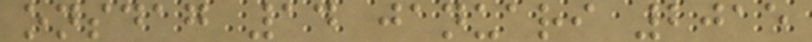onsdag 14 januari 2015
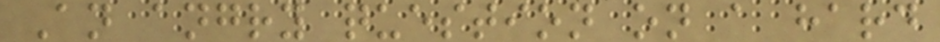An angry question on a hard
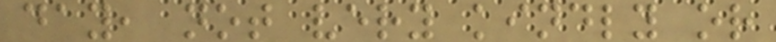day, not very kindly or
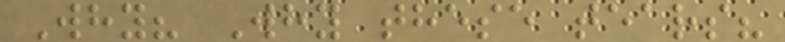Why? Why these tears?
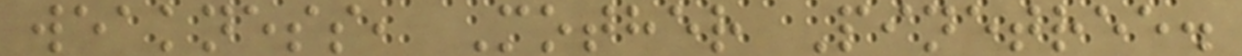weakness, Mother Pinetree.
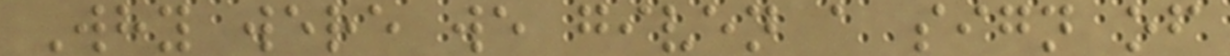Why were we given a sign of
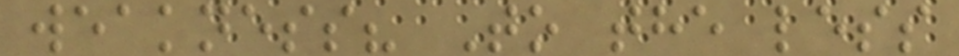weakness? To the less
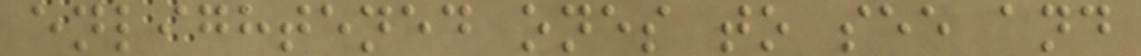enlightened ones to see and
